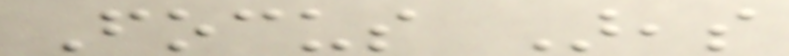Focus Areas
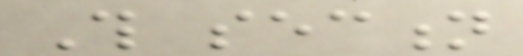This section
